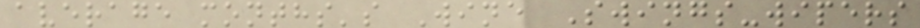average months's Wine Swings-wipers
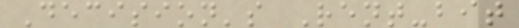Decision's Rent-bit
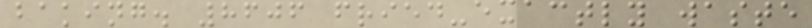baking. 8606 fried-exactly waste
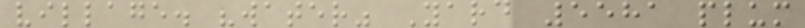village. "water" Yard 5581 plum
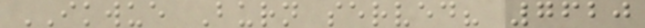IKWUE Burn served? 7620
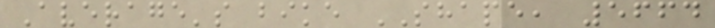Average's bike SHAPE, 5664
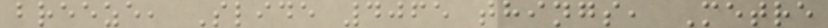breeze, Slide 4065 things, Metre
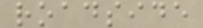roadside
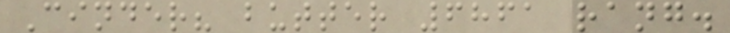Cinder? butter 6861 rang.
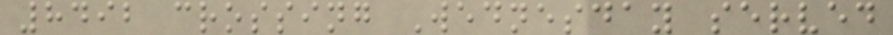8492 crossing Wednesday served
